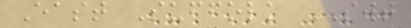East Suffolk SWT
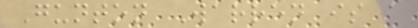Gunton Warren is a
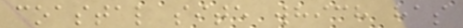coastal site which has
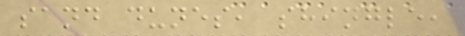sand dunes, shingle,
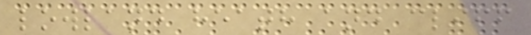lowland heath and cliff
